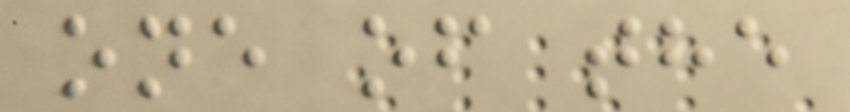one of the
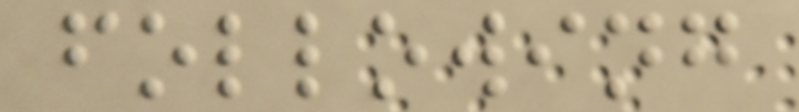following
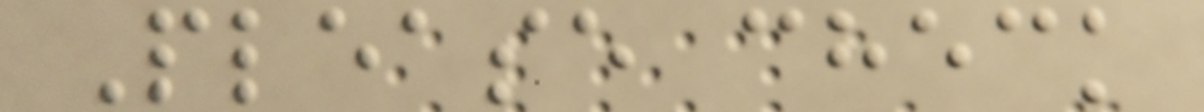Please check
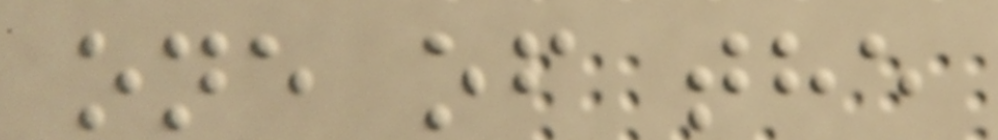one of the
